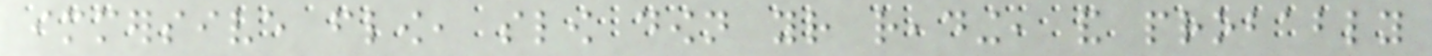immersive flow, slow down your reading, and probably
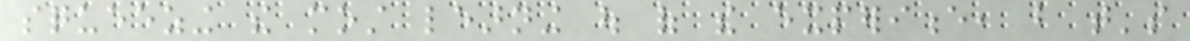squeezing the most learning out of the experience, but that's
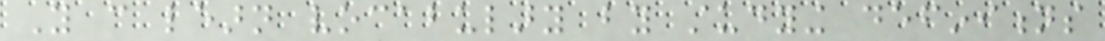You can learn vocabulary by studying definitions
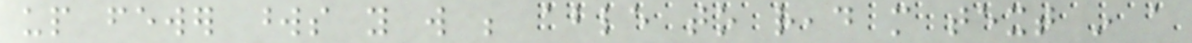up fewer words you will be able to read more text in a
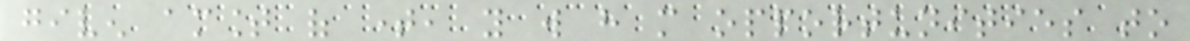given amount of time, you will have more opportunities to
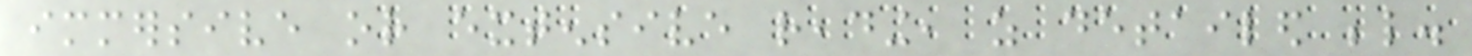immersive or extensive reading, as detailed below.
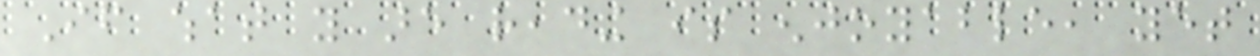If what you are reading is enjoyable, yet
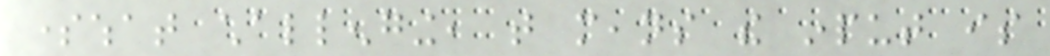somewhat challenging, that means the input is
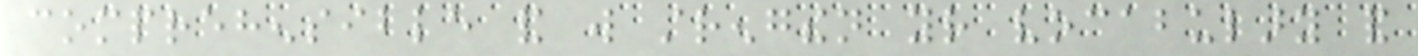comprehensible and will strengthen your vocabulary and
